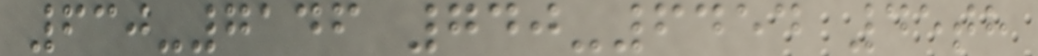630-7146 740-6454 45th
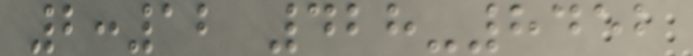2:12 428-8452
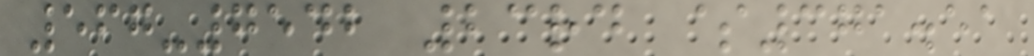567-7542 23rd $371.51
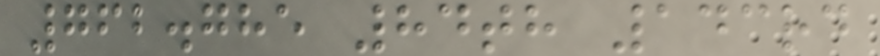762.785 84th 143rd
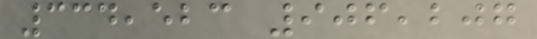334,523 906,207
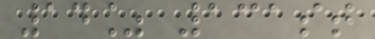14% 131st
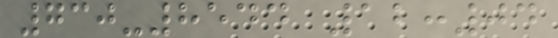730-8544 12:04
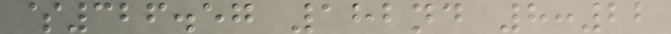$326.57 182nd 8:22
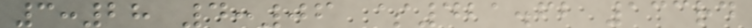3:28 4:06 $421.62 133rd
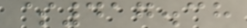$417.38
